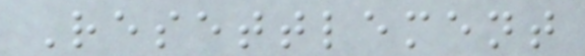Resettlement
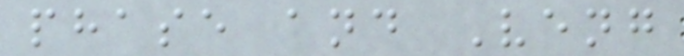phase and Veng
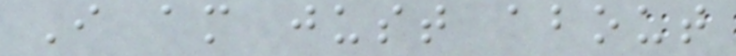I am just about
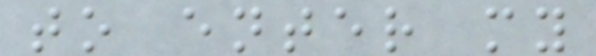to enter my
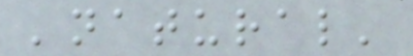'natural'
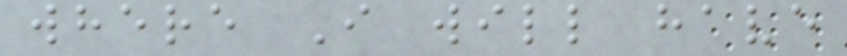where I will have
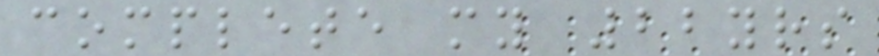complete my 22yrs
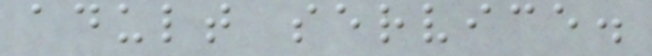adult service.
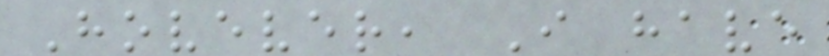Hovever, I have
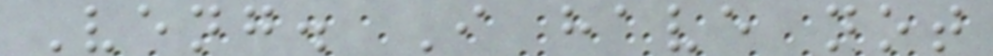Veng. I have not
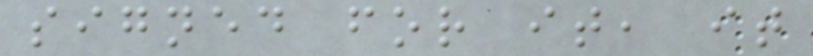signed for it, it
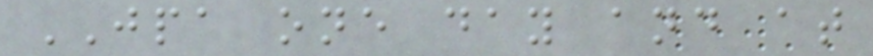JPA one day and at
